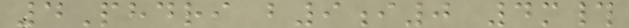4Phdri b9i0 4m#
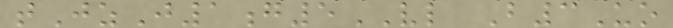tJzJ1g5VL B3Uo
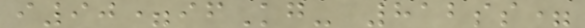i90=ifKg- 812ss=
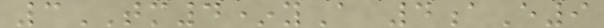3TM4*yA 4aE9
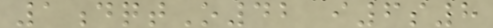1dqtO42 i6s8
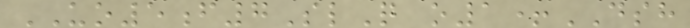UO5f7SlQ o1+DSH
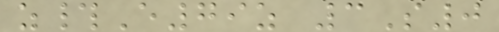z#E79z 3S0
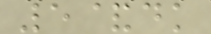5&dk
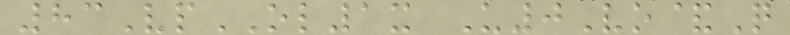83VpOL1x U0Vo&Q
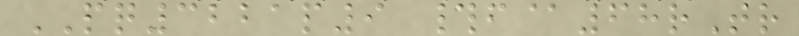PQ3221p9 #f@68rTr
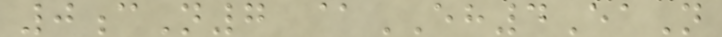0cN7 @EH4EaN
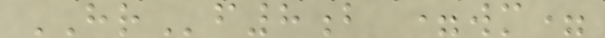HRf8b =wm=
